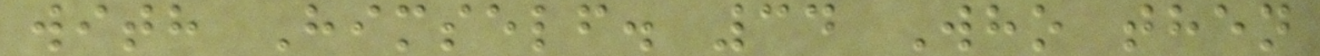with Himself. 34 Who then
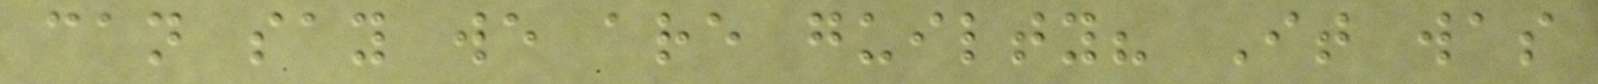can say we are guilty? It was
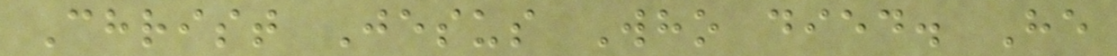Christ Jesus Who died. He
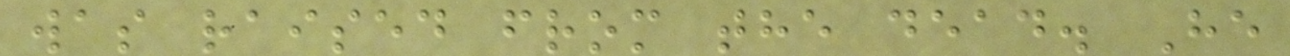was raised from the dead. He
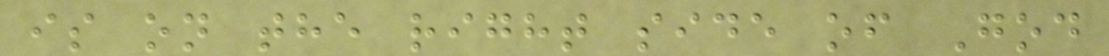is on the right side of God
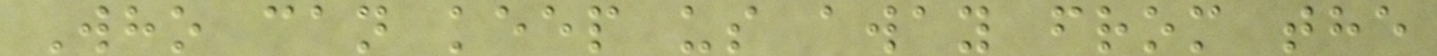Who can keep us away from the
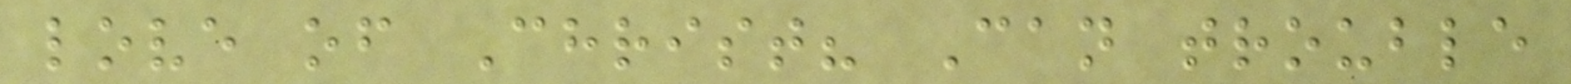love of Christ? Can trouble
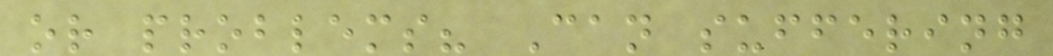or problems? Can suffering
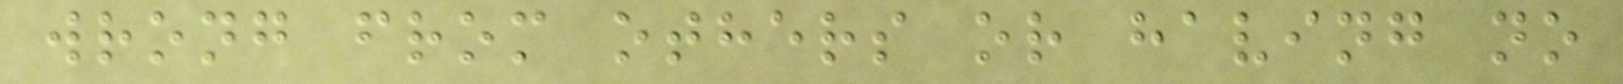wrong from others or having no
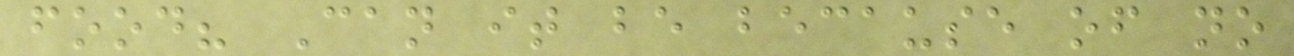food? Can it be because of no
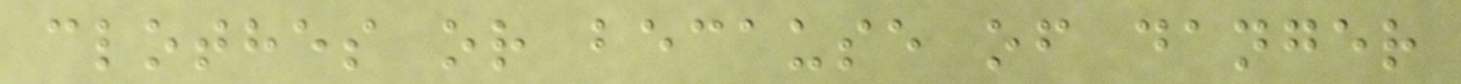clothes or because of danger
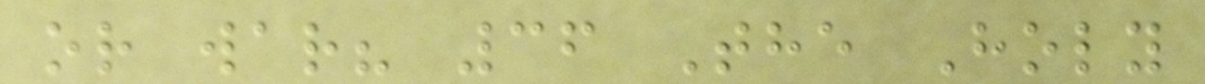or war? 36 The Holy
